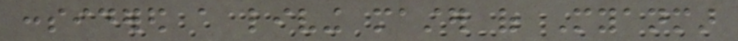considered a living master of Myanmar
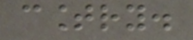country.
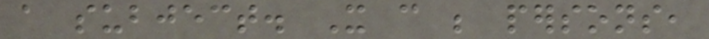a subject. It can be persons,
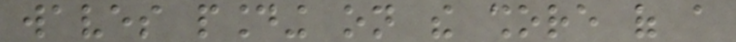waves pounding on the shore of a
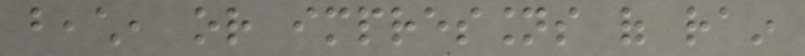beach, or impressions of rain
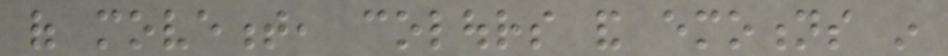of movement, colours and emotions in
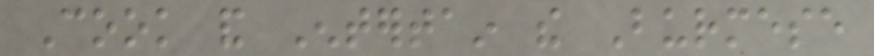Cook and Entertain the Burmese
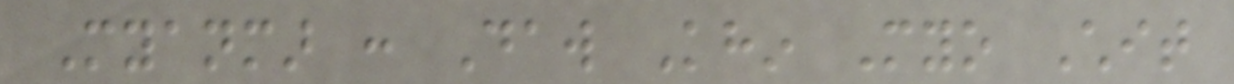Myanmar : Daw Khin Myo Chit
